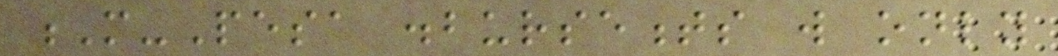M-Pesa disbursements will only
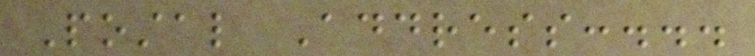Postal Address:...
